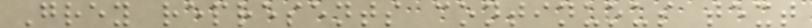Grey represents continuous text
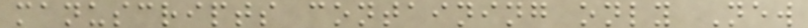manuscripts containing only New
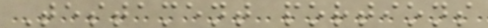Testament portions
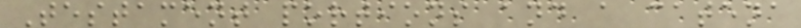Testament portions and a catena
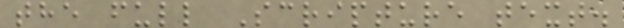the full Scripture text.
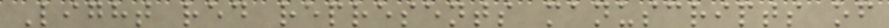Light red represents manuscripts of
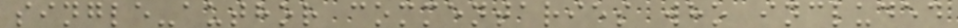single-author commentaries who included
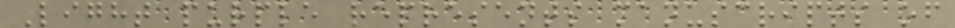Light purple represents manuscripts of
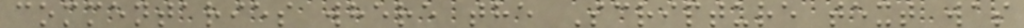commentaries where the Scripture text was
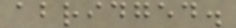abridged.
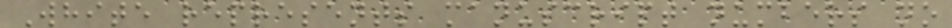White represents manuscript numbers no
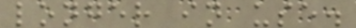longer in use.
